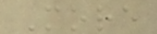More
